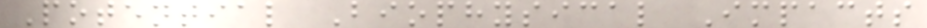Potential Biophysical Impacts
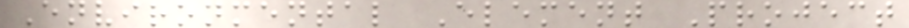Environmental Element Project
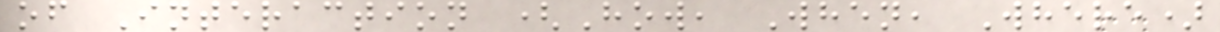of Interaction (How, When, Where)
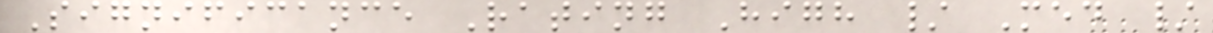Significance Rating High / Med /
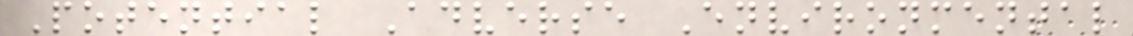Potential Adverse Environmental
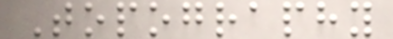Topography
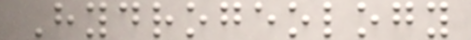Hydrogeology
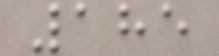185
